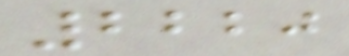2220
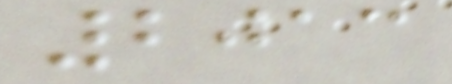2013
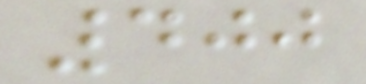400
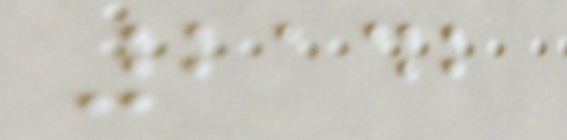2142
